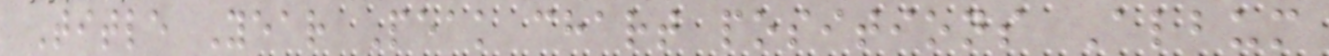Title Year Peak chart positions Album
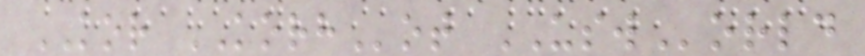KOR KORHot USWorld
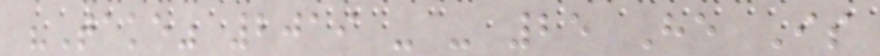"Take" 2019 - - 25 He Is
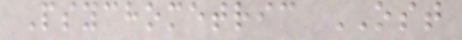Psychometric OST
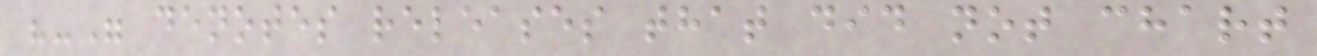"-" denotes releases that did not chart
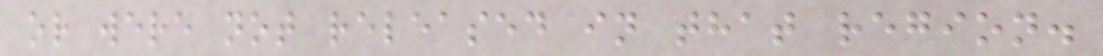or were not released in that region.
